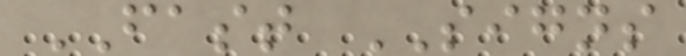FAST SIGNS
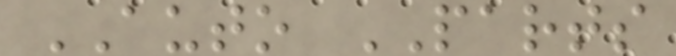AUTO PARTS
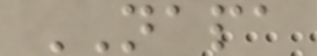NAPA
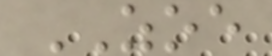ZOE
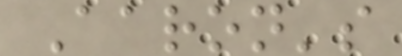Aaron's
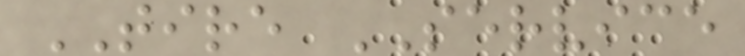TIRE SERVICE
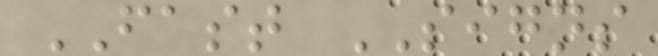FAST SIGNS
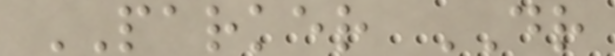PARKER DR
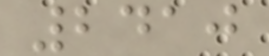2410
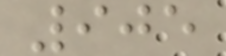905
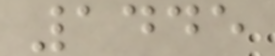1445
